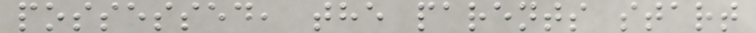possessed, the parents start
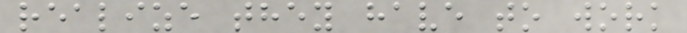realize they have to work
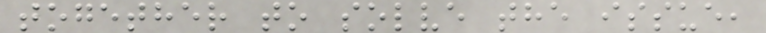together to solve the issue,
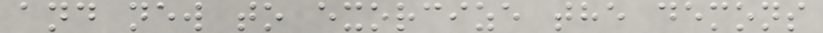and new to exorcize the demons
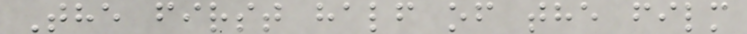The first half of the film
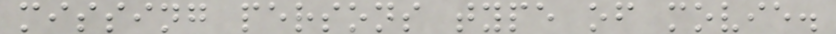missing persons type of movie.
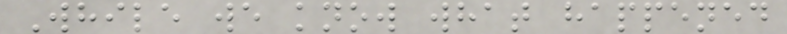While we know what happened
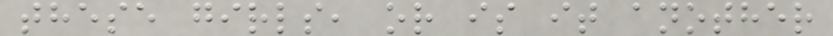these girls, or is it another
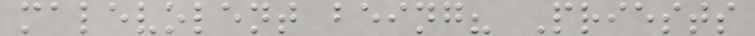malevolent being? Priests
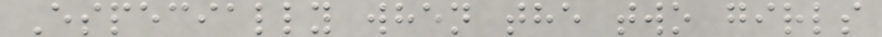Especially when the two girls
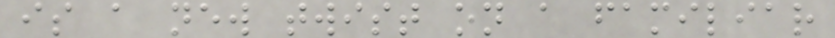is a new twist on a familiar
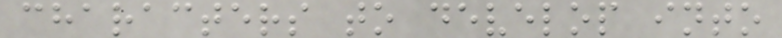characters to develop into
